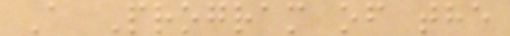A Program of the
